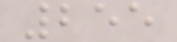255
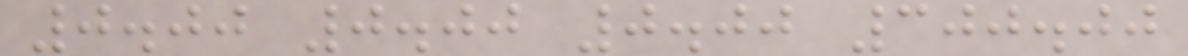0.00 0.00 0.00 300.00
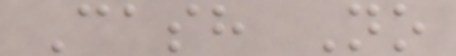Cash No
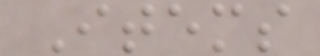Items
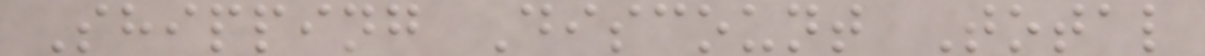Shipping Discount Total
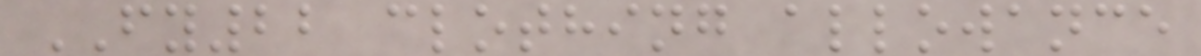FY22 clothing allowance
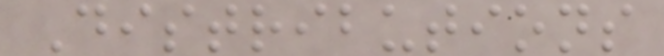Distributions
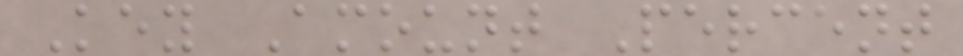Key Amount Percent
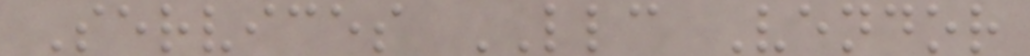Services LLC Vendor
